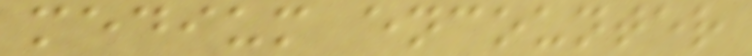medium encounter
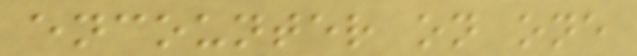encounter on one
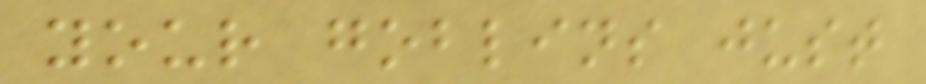your goblins just
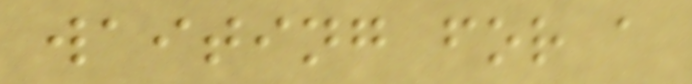waiting for a
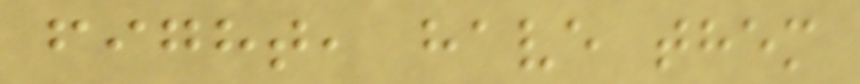fight, have them
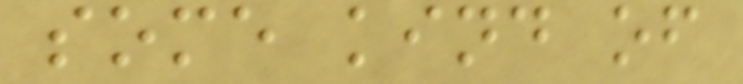some kind of
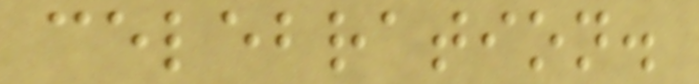celebration.
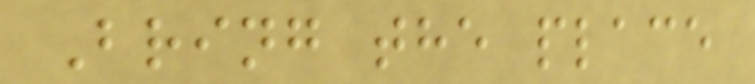Bring the place
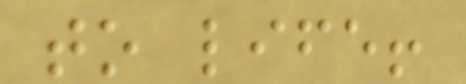to life!
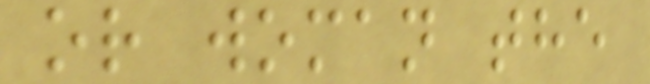or woman the
